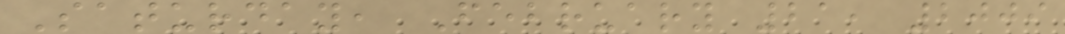Saturday, February 21, 2009
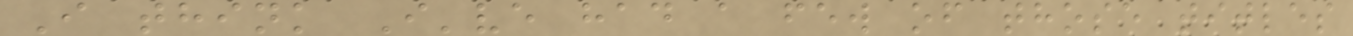I think I've had a few of those titles
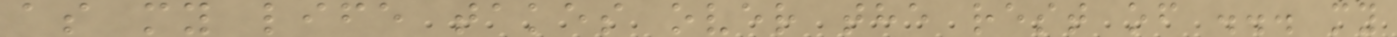as my life takes over the rest of ... my
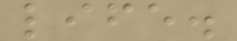life.
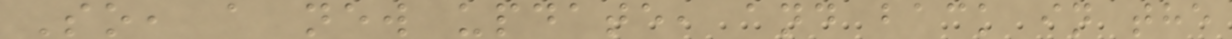So, a new update, and back in the
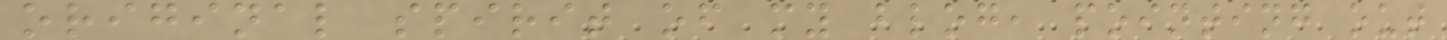original spirit of my blog, pointing out
